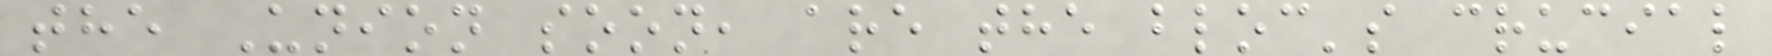the Union soon, are the bloc's crucial
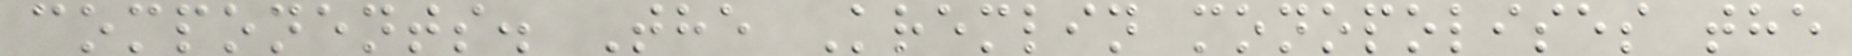components. The Kremlin monopolises the
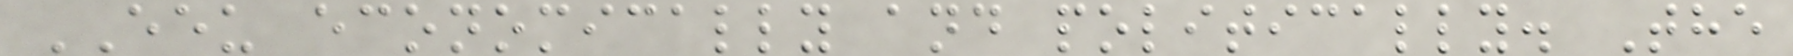EEU economically and politically. The
